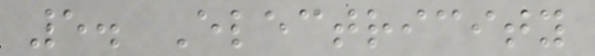5. Electricity
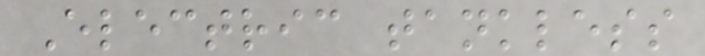Electric tankless
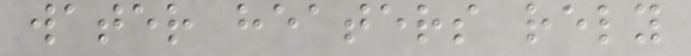water heaters rely
